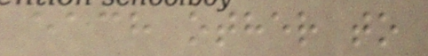each other to
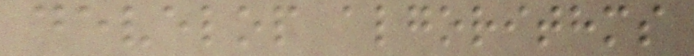develop algorithms
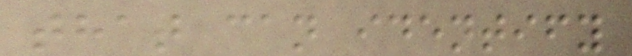that can identify
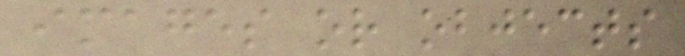images or objects
